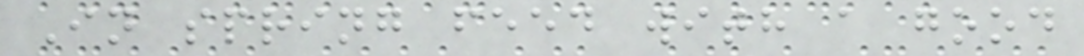In spring feed with a good
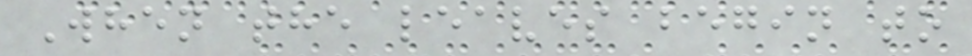When the leaves begin to
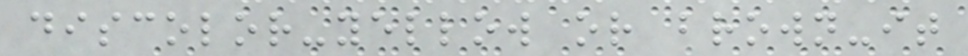discolor-yellow or brown-it
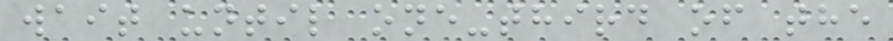wait until one-third of the
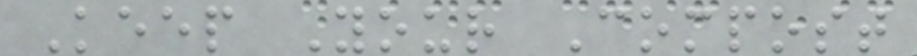Keep Your Compost
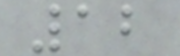12
